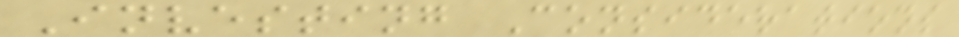Investing Considerations
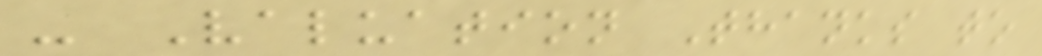- Valuation Thanks to
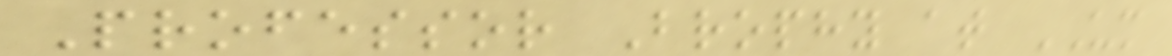Professor Brophy at UM
